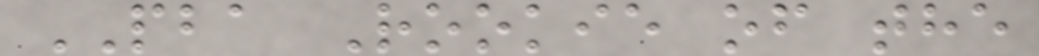PBA Rookie of the
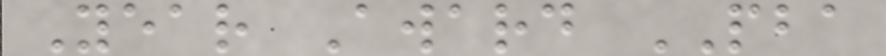Year Award PBA
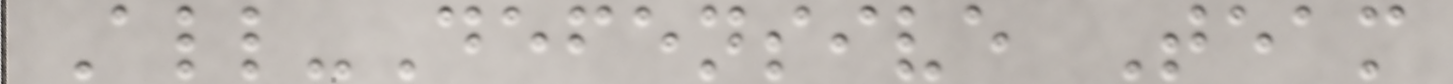All-Defensive Team
